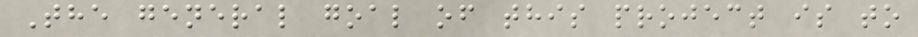The general goal of this project is to
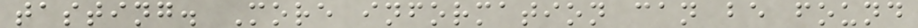tasting. More information can be found
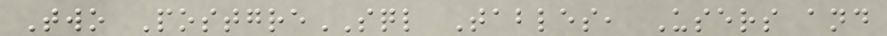Two PostgreSQL Tables, Users and
